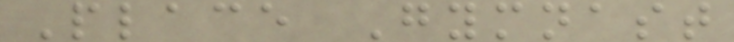Place Gymnast
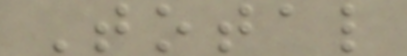Total
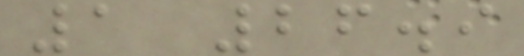1 26.9
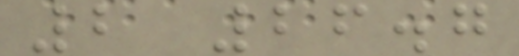2 26.7
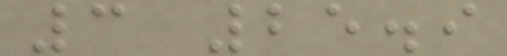3 25.9
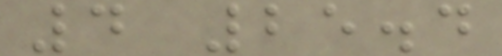4 25.4
